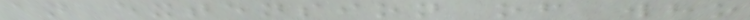an extension of who
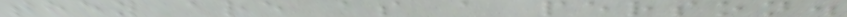they are as a person.
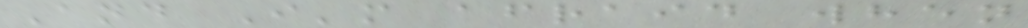And I'm afraid when
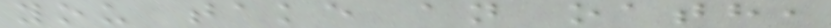you take an oath,
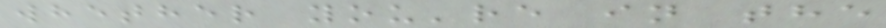whether you're in the
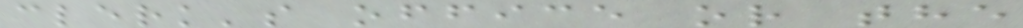clerk's office or the
